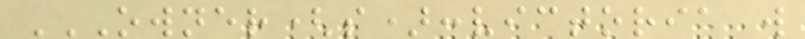OWNER(S):VICTORIA W
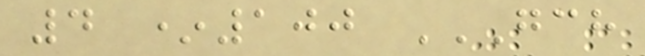4 *100 GCH
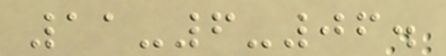11-6-06.
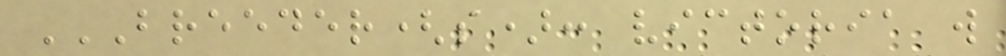BREEDER(S): VICTORIA W
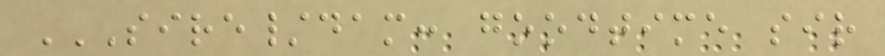SIRE/DAM: GOODTIME SIR
